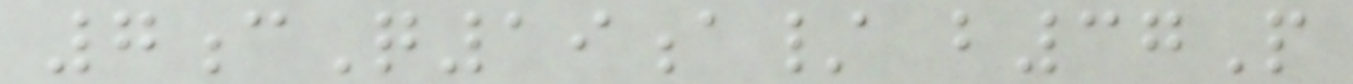7cQ19a/ b37P
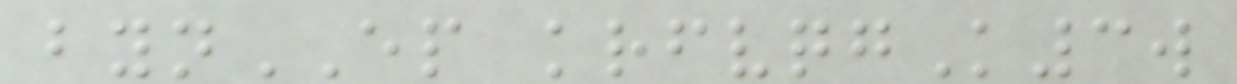bynEP krfvqgK3w
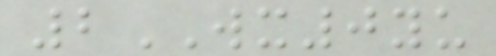2WX0yu
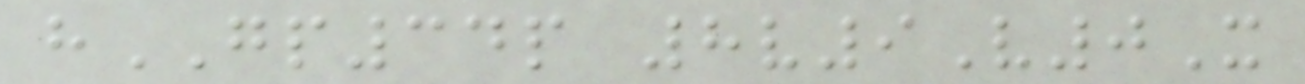hGP34p 8v9V0X
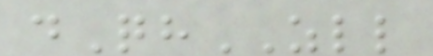dQhZLL
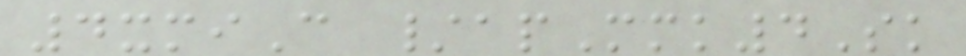4xmiC /apMmk4Sk
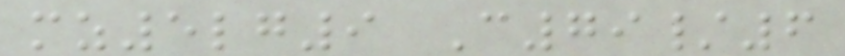mz5lg9 C79/6
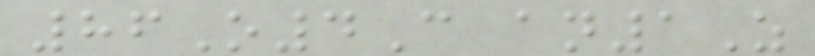86O4C an1Z
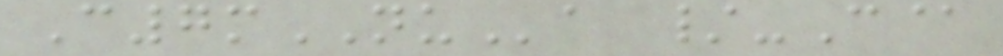C7mNUa /-C@
